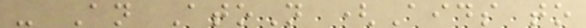- An AtoN (Aids to
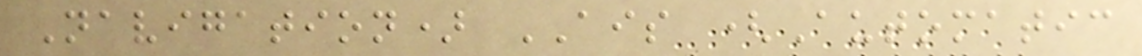Navigation) AIS (Automatic
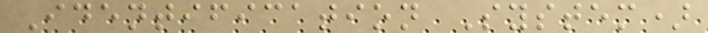Identification System)
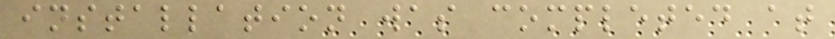installation was completed at
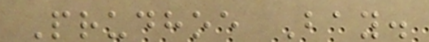Prudhoe Bay.
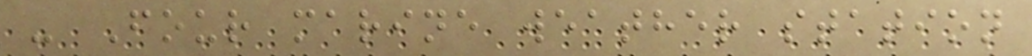- Four marine weather station
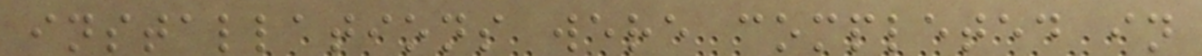installations were completed in
